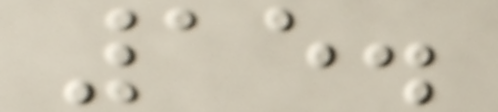15.
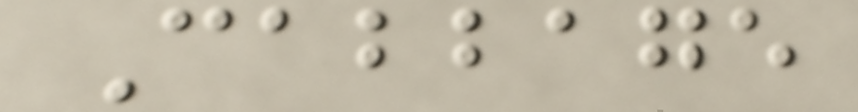Cabbage
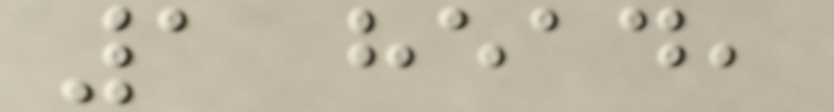1 head,
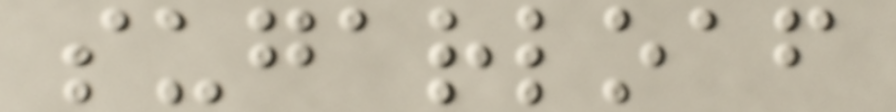sugarloaf
